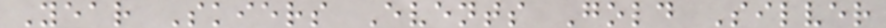Year Skiers Events Gold Silver
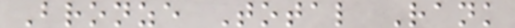Bronze Total Rank
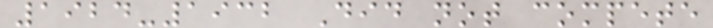1924-1932 Did not compete
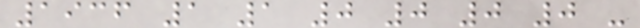1936 1 1 0 0 0 0 -
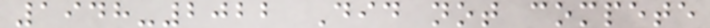1948-2022 Did not compete
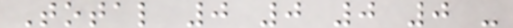Total 0 0 0 0 -
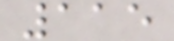115
